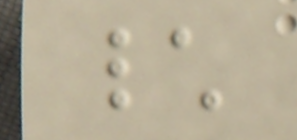\
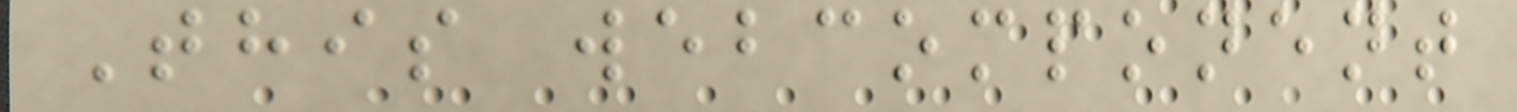This webcomponent
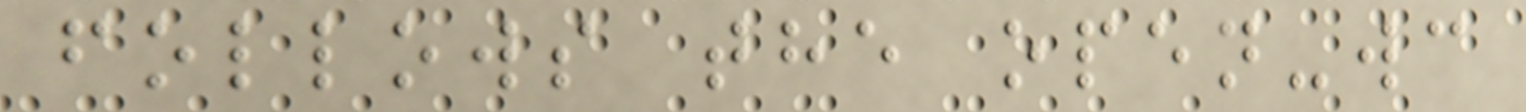follows the open-wc
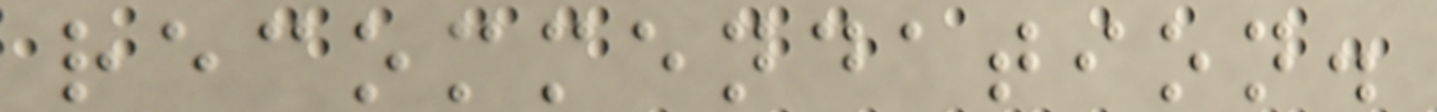recommendation.
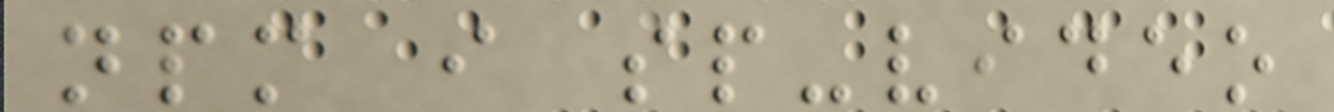npm i sp-video
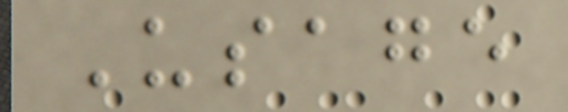Usage
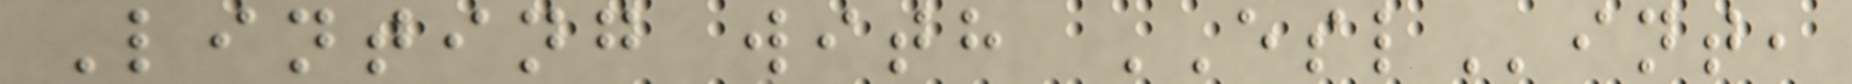Linting with ESLint,
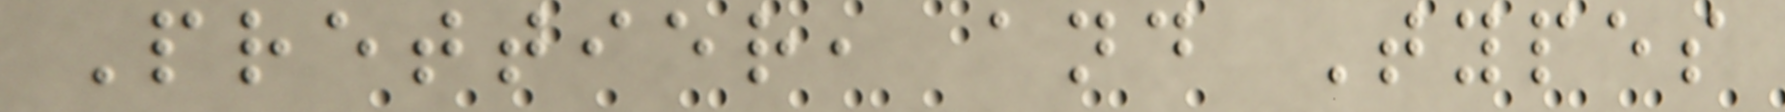Prettier, and Types
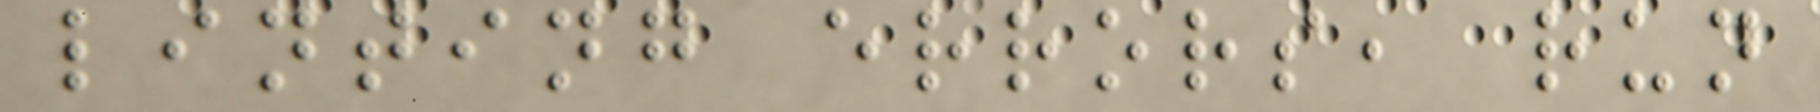linting errors, run
